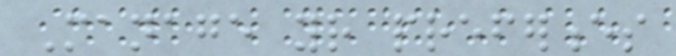Manage your preferences
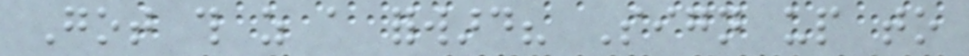Got this as a forward? Sign up to
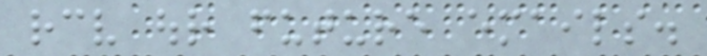receive our future emails.
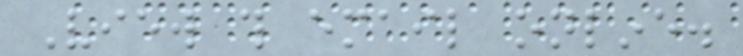View this email online.
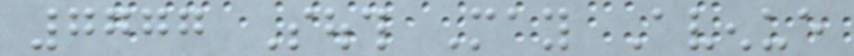7777 South May Avenue
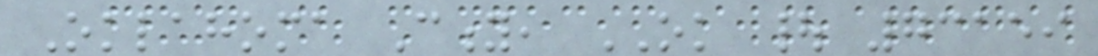Oklahoma City, OK | 73159
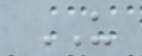US
